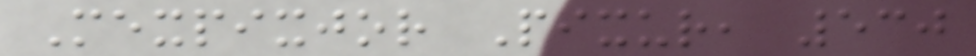Mexpixjor Pixur, 530
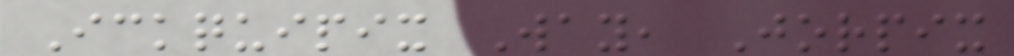Ickquipix Way, Jorpix
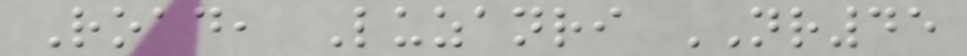Road, Luzanri NR45
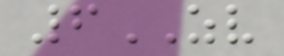6ZV
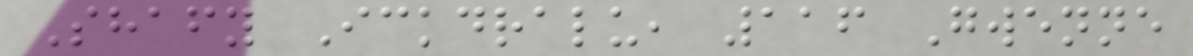Shafy Ickdralu, 116 Gwenne
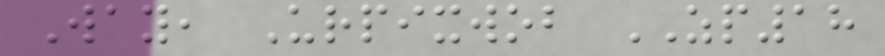Way, Urpixwob ZP18
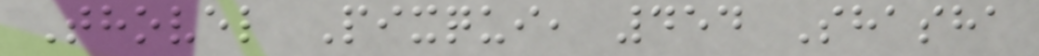Thovel Pixqui, 454 Shasha
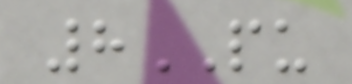8PU
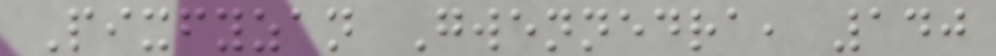Pixfyzan Gwennedra, 140
